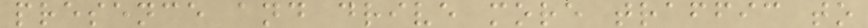presence and drive more traffic to
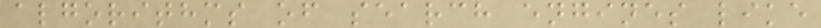algorithms of search engines like
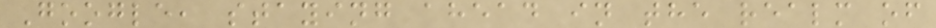Google, staying ahead in the realm of
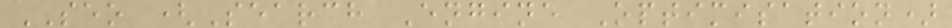SEO (Search Engine Optimisation)
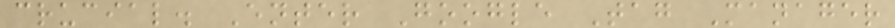crucial. Enter Google Tag Manager
